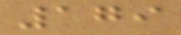179
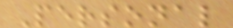Personal
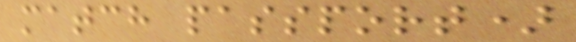match passport)
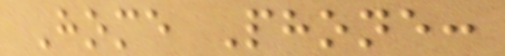Home Phone:
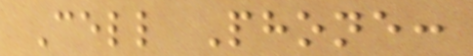Cell Phone:
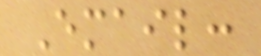Email:
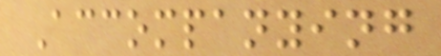Accompanying
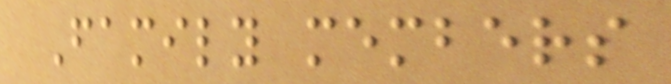Family members
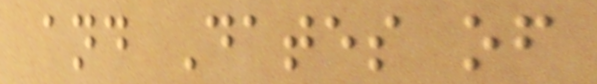and Dates of
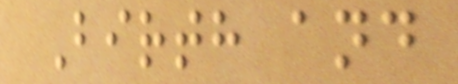Birth and
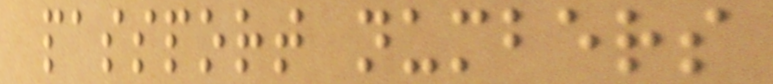passport numbers
